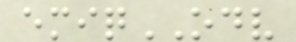emiqODV
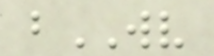bWV
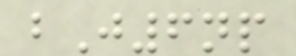bJ6np
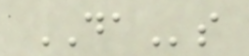DAs
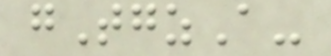gTgzA-
